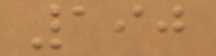190
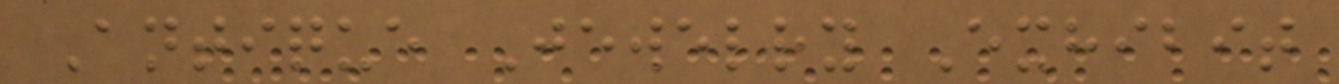Antique Jewelry Exhibit
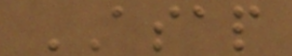ASAP
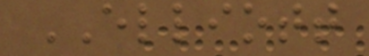ELLIOTT
